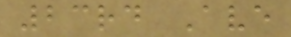23rd Ave
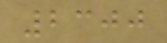2300
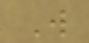W
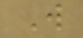W
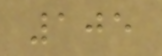105
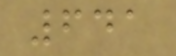641
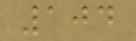104
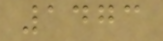1473
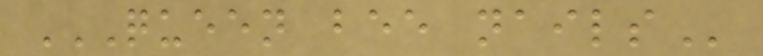QUEEN BEE NAILS
